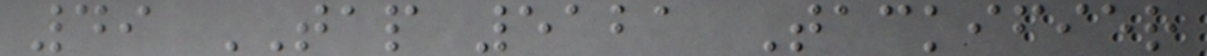49 TAP 5121 Tackifier
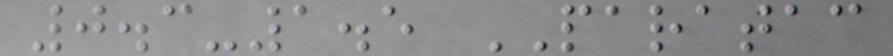0.3-1.5 PARATAC
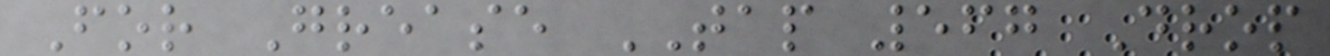For Grease TAP 567 Drop
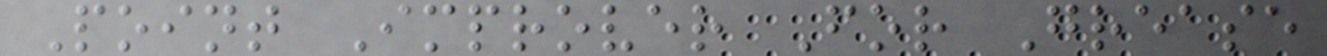Point Improver For Grease
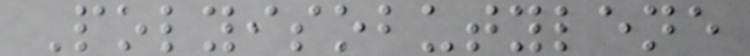Polyisobutylene
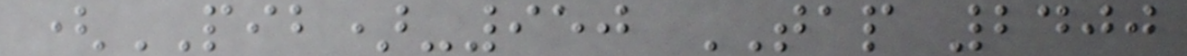(PIB)-950 TAP 2400
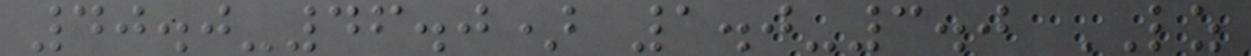40.0-46.0) 1.0-3.0 LZ
